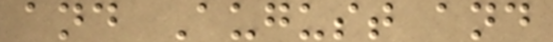and August and
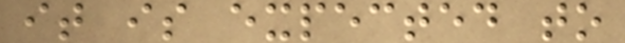it is expected to
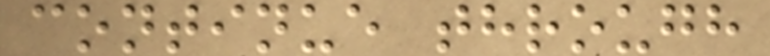continue through
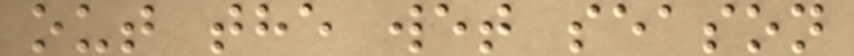out the wet season
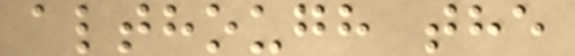although the
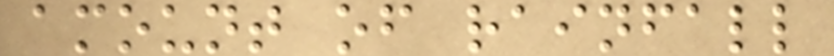amount of rainfall
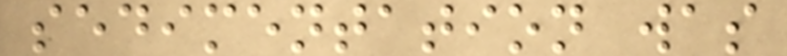sedimentation was
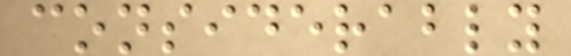considerably
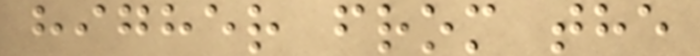higher from the
